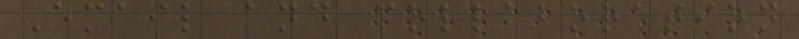Email and collaboration
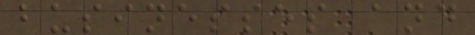businesses and
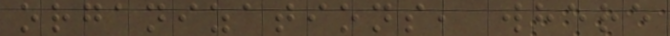organizations, where
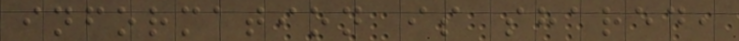information is shared,
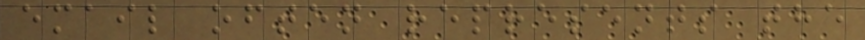email often represents the
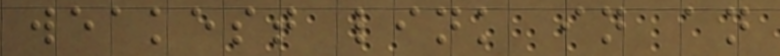weakest link in an
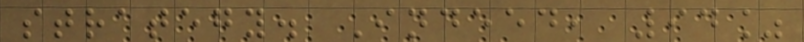strategy. Indeed, 94%
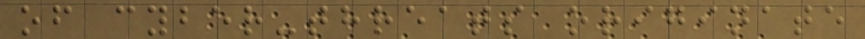of cyber-threats originate
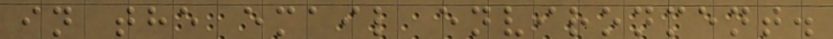in the email environment.
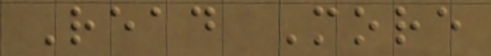Read More
